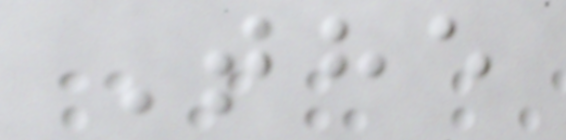The
